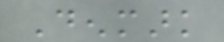Denmark
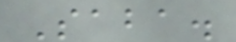Saba.
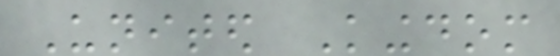United Kingdom
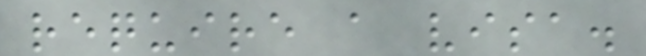require a visa.
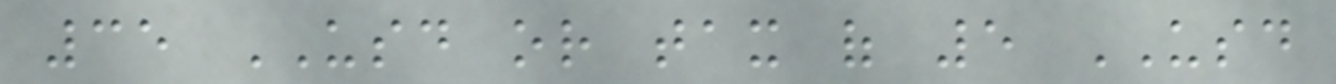35 USD or tax of 5 USD
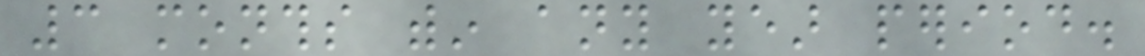3 months within any year period.
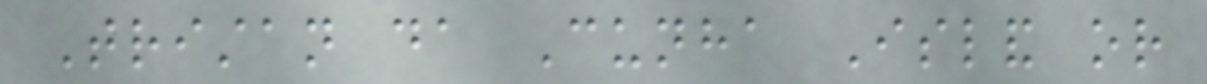Tristan da Cunha Island or
